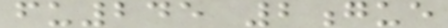fu245 2gue
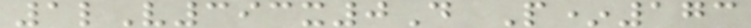1lV393x0D P*173
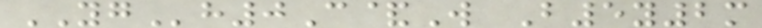YGh0C&W B5y2m
